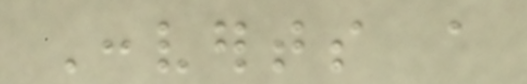Converts a
